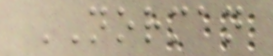NORMAN
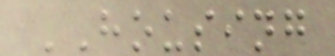HOUSING
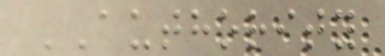AUTHORITY
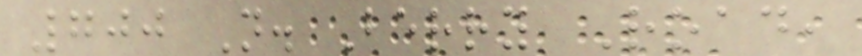700 N. Berry Road,
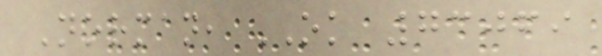Norman, OK 73069
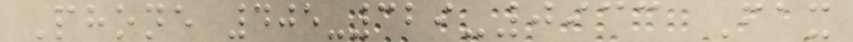Phone 405-329-0933 Fax
